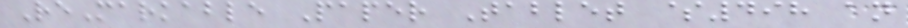ReMarkable Paper Tablet $498 an
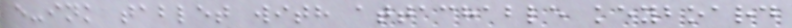e-ink tablet with attachable keyboard
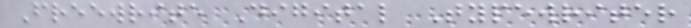Freewrite Digital Typewriter
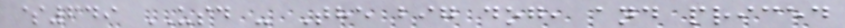$649 USD - The big dog, and priced
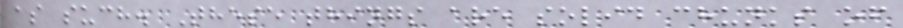as such. These things are solid chunks of
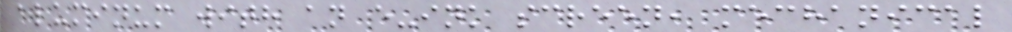aluminum with an e-ink screen, mechanical
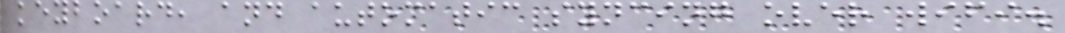keyboard, and automatic syncing over wifi.
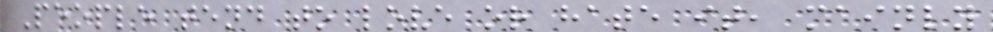People tend to love or hate it, mainly
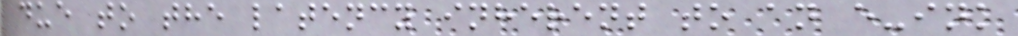due to the latency inherent to an e-ink
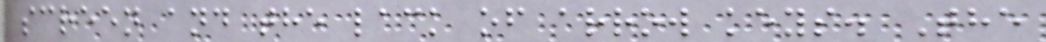screen and the lack of arrow keys. The
